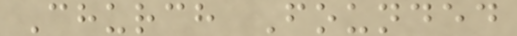Church Founded
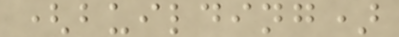(building)
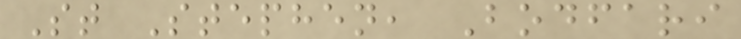St Stephen, Bodfari
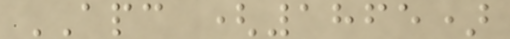APC (1865)
